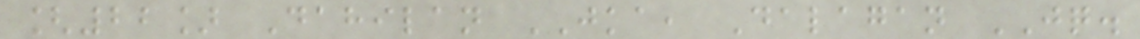[22] Dahilan JKA, Dalagan JQ.
